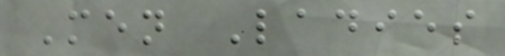Men Ladies
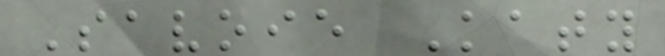Savoie Katy
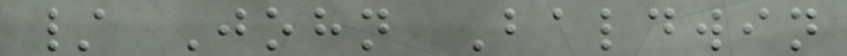/ John Baldwin
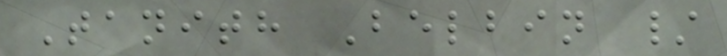Tanith Belbin /
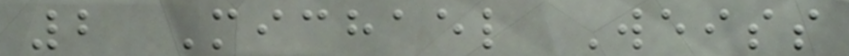2 Michael Weiss
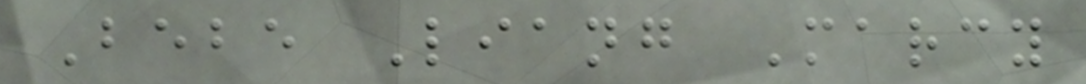Bebe Liang Marcy
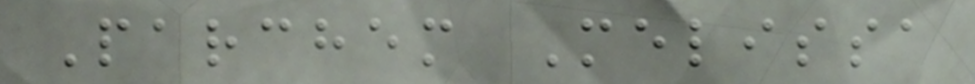Parchem Melissa
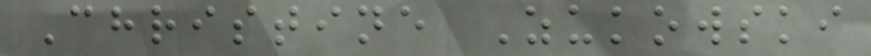Christine Zukowski
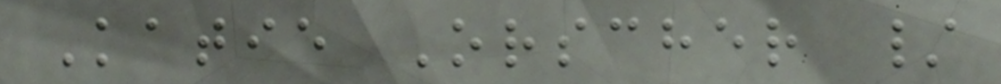Katie Orscher /
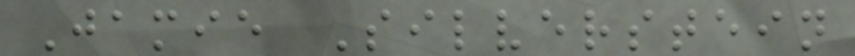Jamie Silverstein
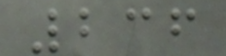236
